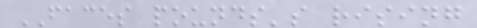FACES pounds's rising
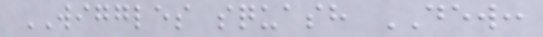WIGGLES squash DEW:
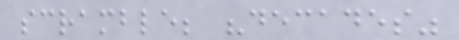scramble; "decades"
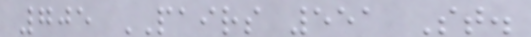705 PAIRS 551 St.
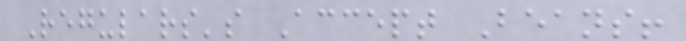Regulars's Accept Beans!
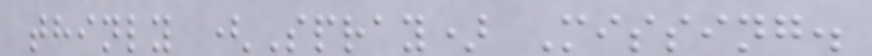thinly (Spray) Missing.
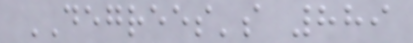DEGREES's 889
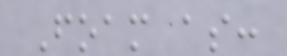Foam as:
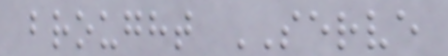brought SERVE
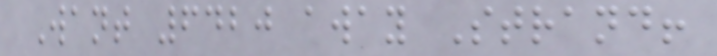Want 6420 away Strand!
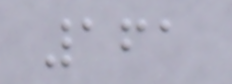161
